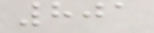801
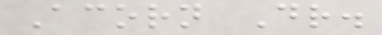Acorn Dr.
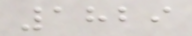1829
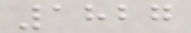1827
